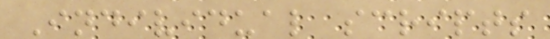Individual scripts
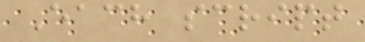Each script
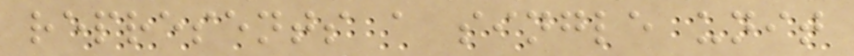represents a single unit
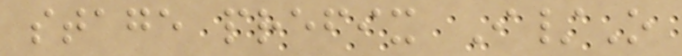stage prefix I/O
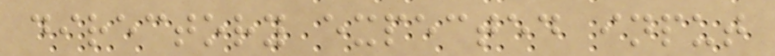directory expected input
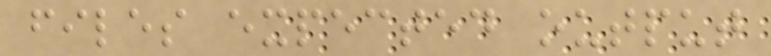files expected output
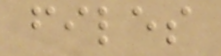files
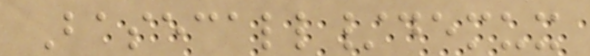Basecall/demux
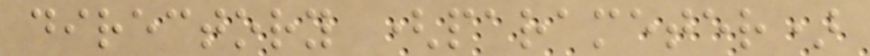directory (parameter)
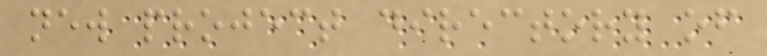new project directory of
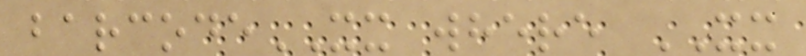barcodeXX where XX
